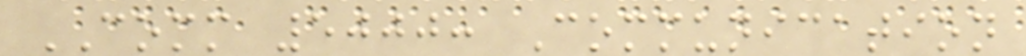COMM 5000: Communication
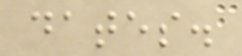dates.
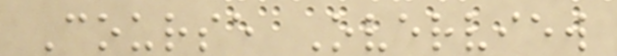Course Overview
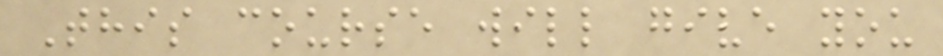This course will give you
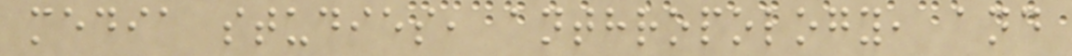media studies, anthropology, and
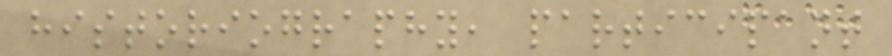historiography, participant
